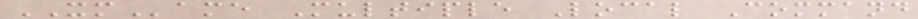XMame Multiple Local Command
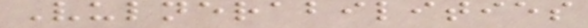Vulnerabilities
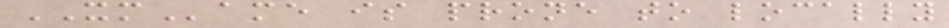XMame is prone to locally
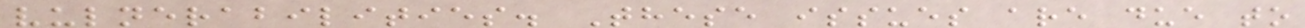vulnerabilities. These issues are due to
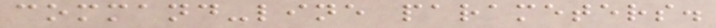command-line parameters.
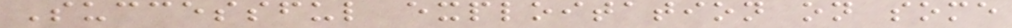Successful exploitation on some
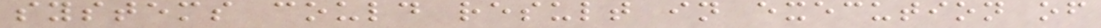systems could result in execution of
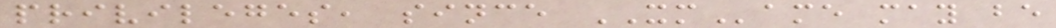privileges, since XMame may be
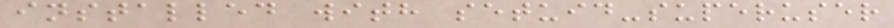installed with setuid-superuser
